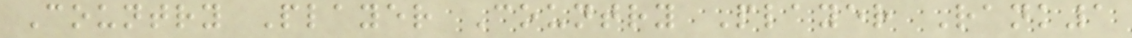Country Player Country Player Rank1
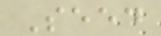Seed
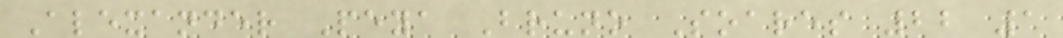Alexander Peya Bruno Soares 22 1
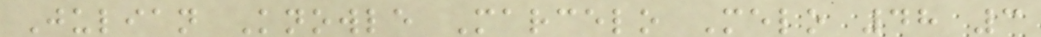Julian Knowle Marcelo Melo 48 3
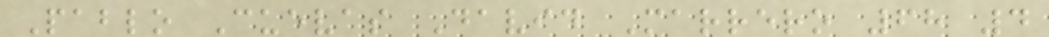Pablo Cuevas David Marrero 68 4
